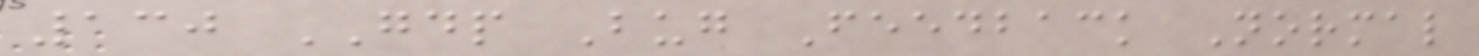130 GDP Bug Feedback Normal
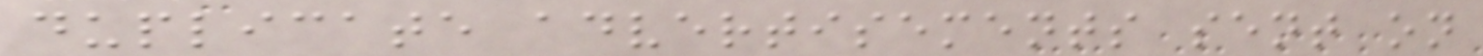duplicate advertisements sent on
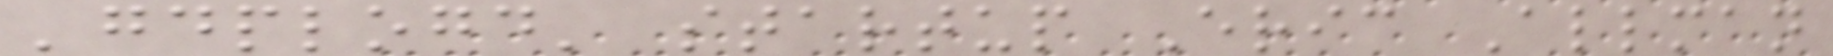'gdplogd' startup Eric Allman
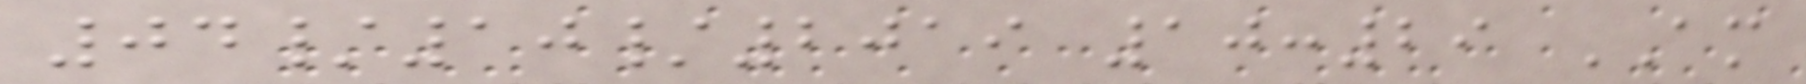04/10/2019 10:29 AM
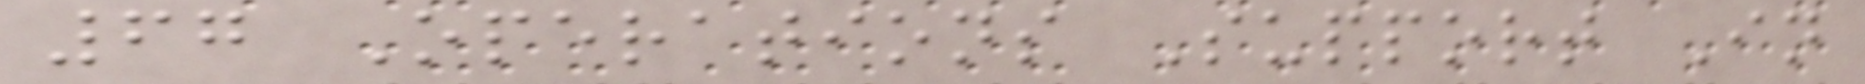67 Operations Support In
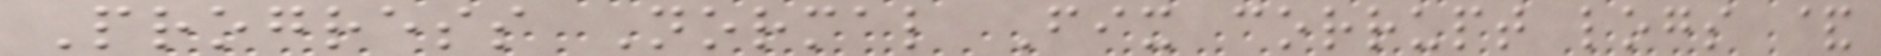Progress Normal Fix corrupt logs &
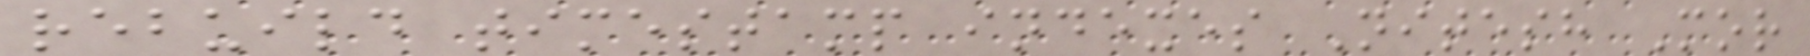rebuild timestamp indexes Nitesh Mor
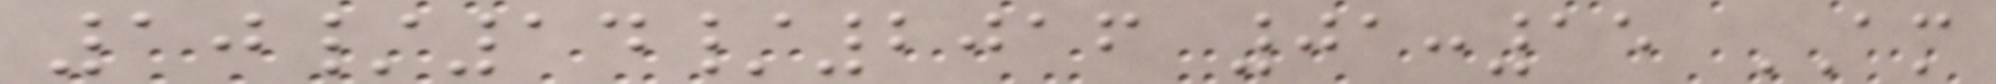10/14/2016 01:15 AM
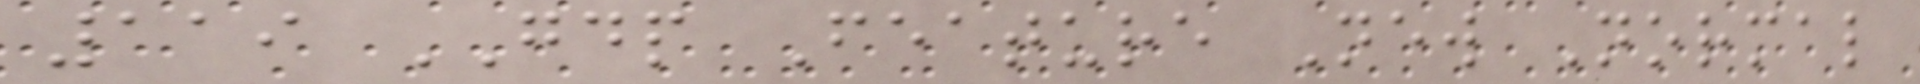119 GDP Feature New Normal
